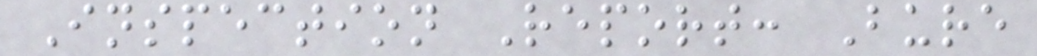Inspection Report: Bure
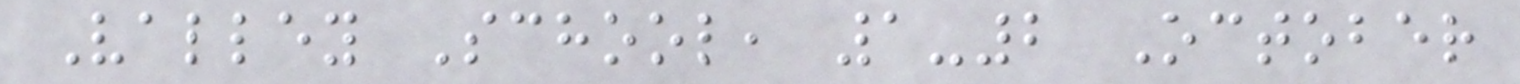Valley School, 1-2 October
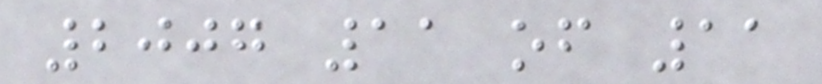2007 11 of 11
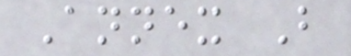Annex B
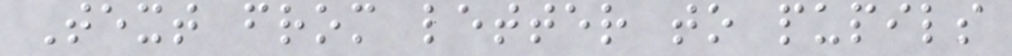Text from letter to pupils
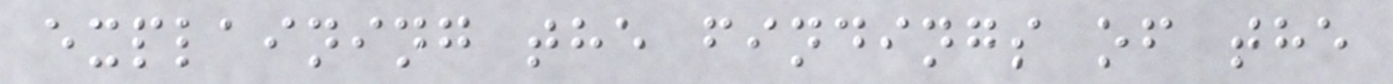explaining the findings of the
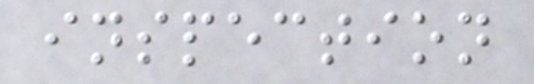inspection
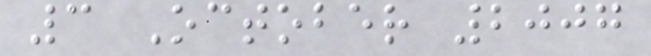3 October 2007
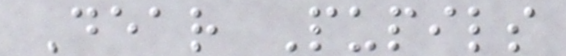Dear Pupils
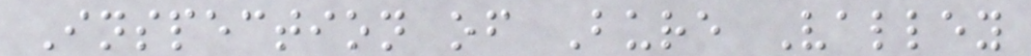Inspection of Bure Valley
